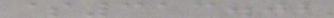$313.02
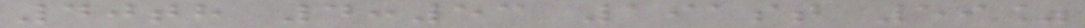40th 4:53 191st 59%
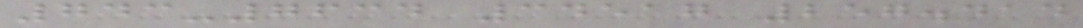743-7634 34517 257.414
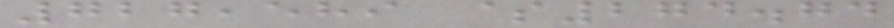727,589 $274.74
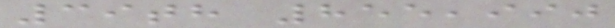39th 855,990
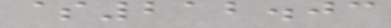$212.03
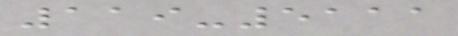119-5111
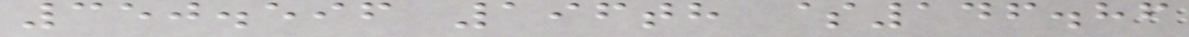350.596 196th $146.86
